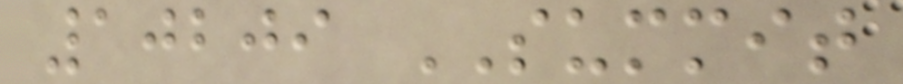10209 SUMMIT
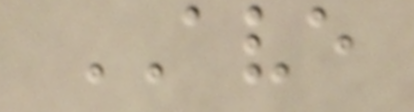AVE
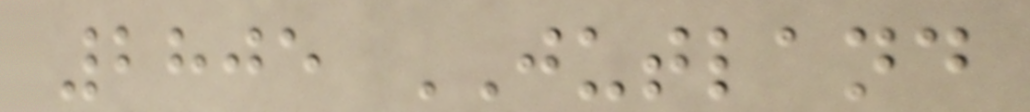2805 JUTLAND
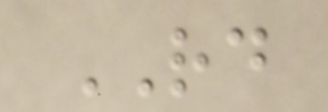RD
